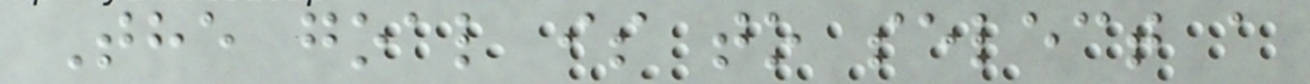The goal is to select a
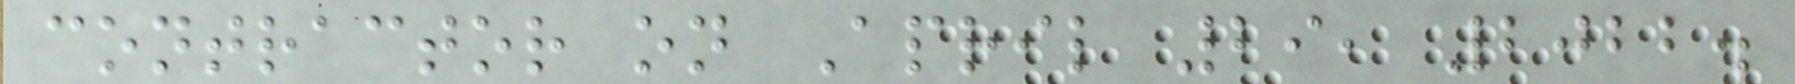contractor on April 29, 2022.
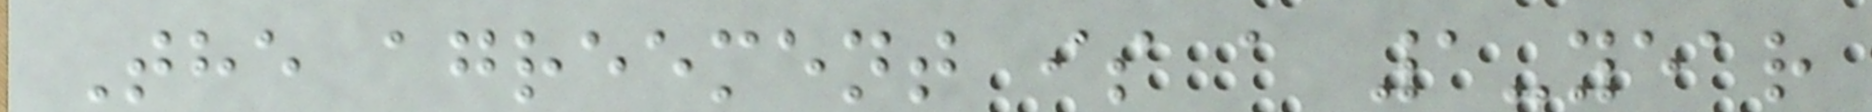The agreement is a 1-year
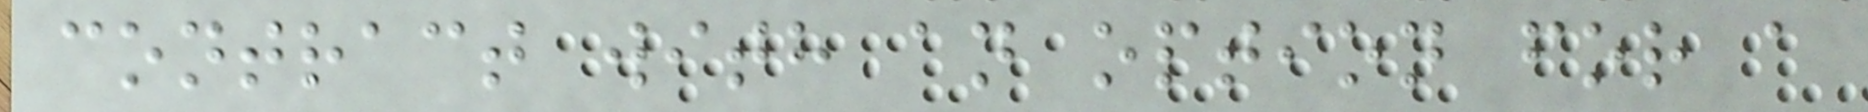contract with an option for a
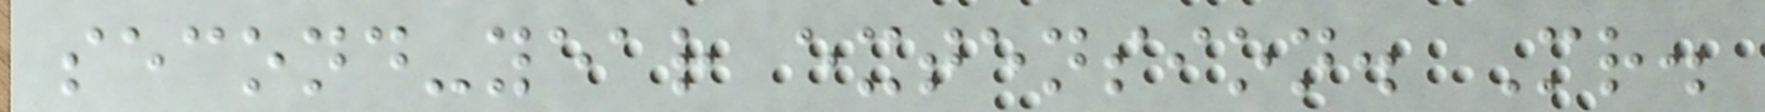second-year extension. Mr.
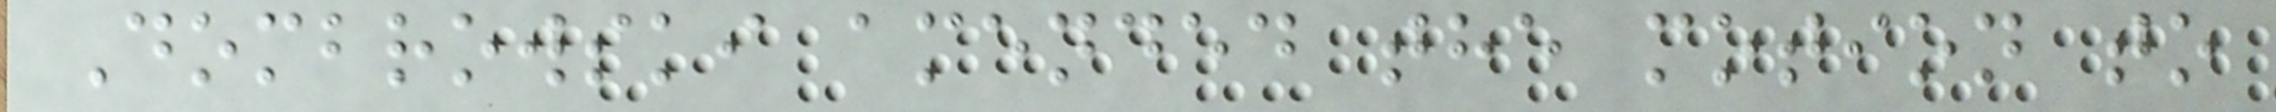Dombrowski amended the motion to
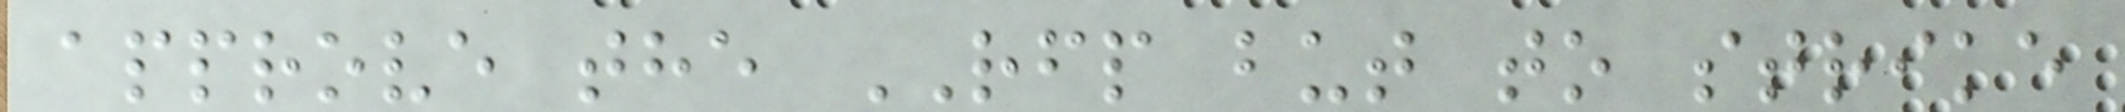approve the RFP but to strike
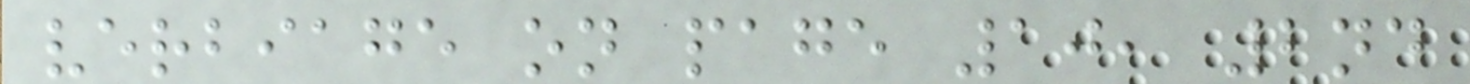verbiage on page 10, 2nd
